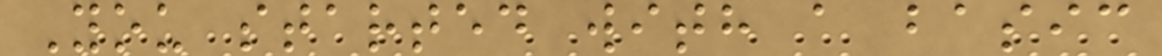You started with a basic
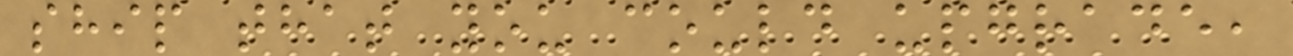ship that you could upgrade,
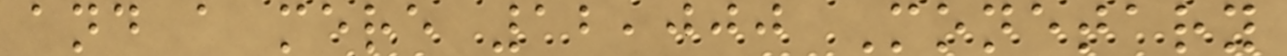and a mere 12,000 Monetary
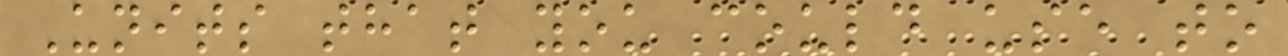Units that you could use to
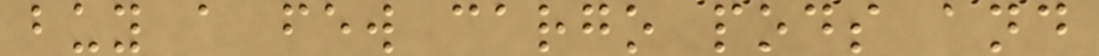buy a few cargo pods and
